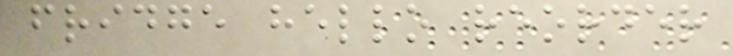fridge hello reorder
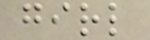girl
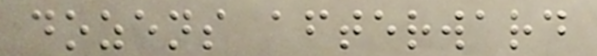dozens afterward
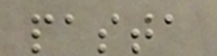pasta
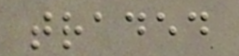traded
